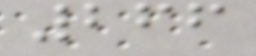266
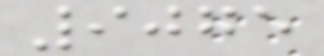9075
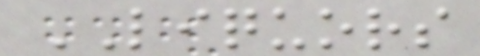LIQUORS
